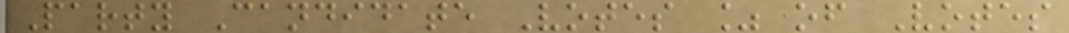Party Candidate Votes % of Votes
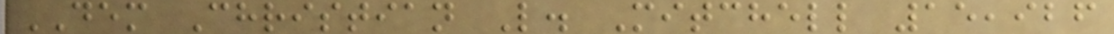DEM Christian L. Mitchell 15,926
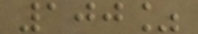100%
